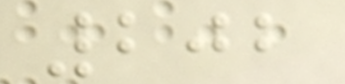202
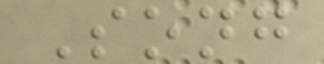Song
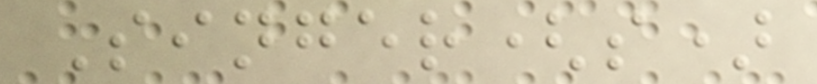Singer(s)
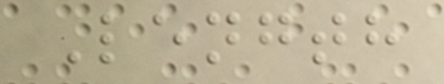Length
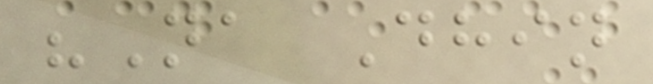"Na Dhin
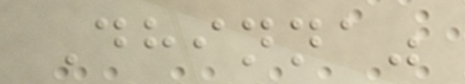Dhinna"
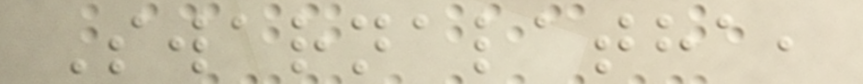Swarnalatha,
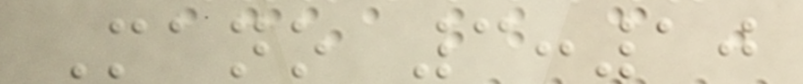Mano 3:10
